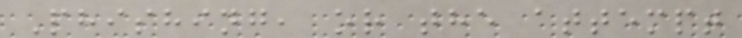Phishing, or the attempt
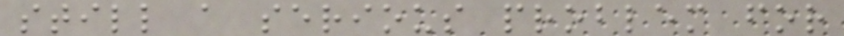still a serious problem for
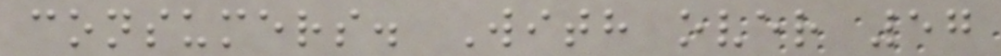consumers. With over 57
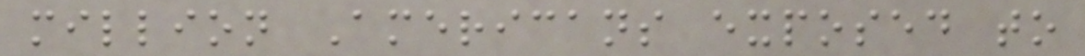million Americans exposed to
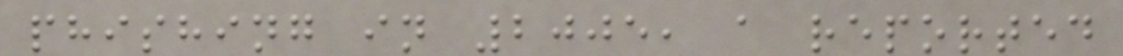phishing in 2005, a reported
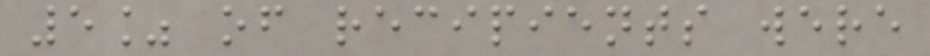5% of recipients were
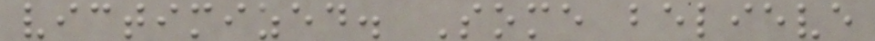victimized. Some believe
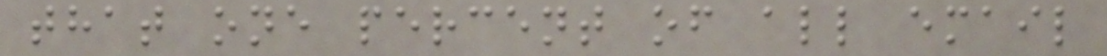that one percent of all email
